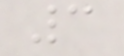3
